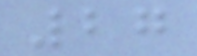27
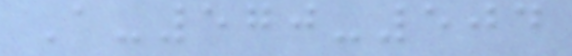A-570-504
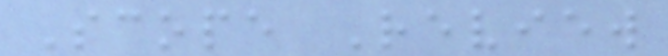Scope Review
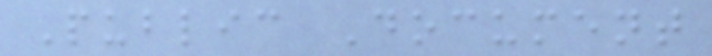Public Document
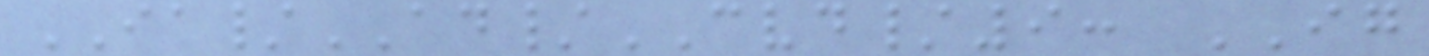IA/AD/CVD/9: IG
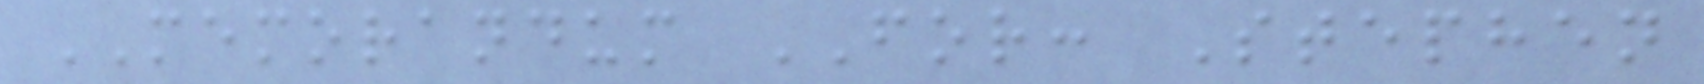MEMORANDUM FOR: Stephen
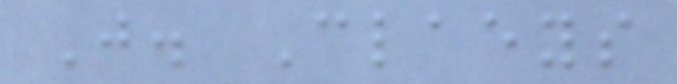J. Claeys
